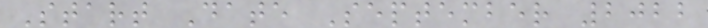Start Date September 2022
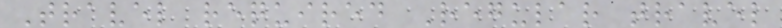Travel required Regular travel
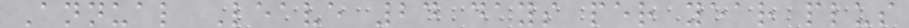Annual Leave 24 days per year plus
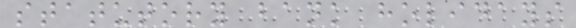statutory bank holidays
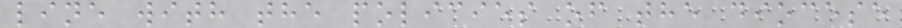line with the policies of the diocese
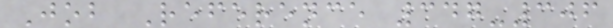Job Reference 347-306
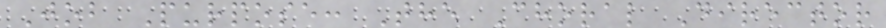Job Purpose: The Choral Director
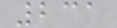231
